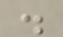.
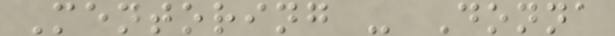Mentoring - Donna
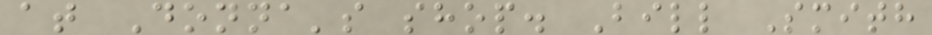at Donna's shop. Bill Smith
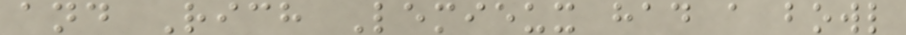and Rich Lemieux had a bowl
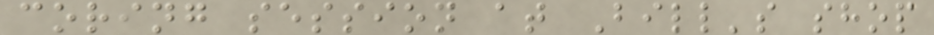coring session at Bill's shop
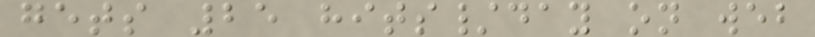gets 25 hits/day on web
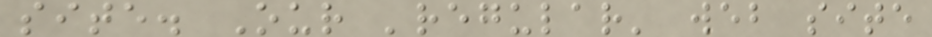site. Our 'regular' web site
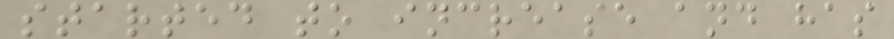started to increase and has
